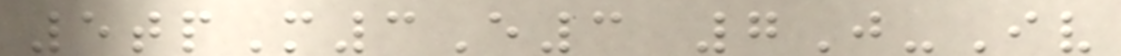5tpM3E3 7J-Iv
